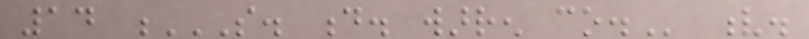14 S. D. WARREN CO. v.
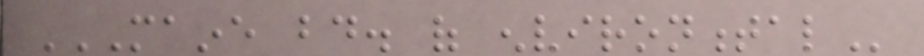MAINE BD. OF ENVIRONMENTAL
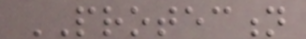PROTECTION
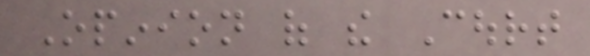Opinion of the Court
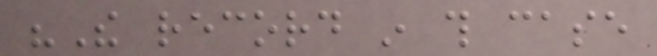"The record in this case
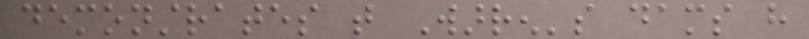demonstrates that Warren's dams have
